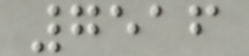7516
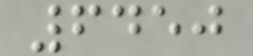6450
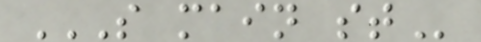S MAIN ST
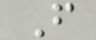F
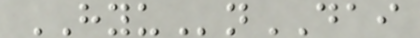HYUnDAI
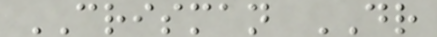CRISMAN DR
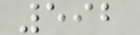592
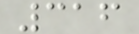316
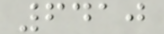6410
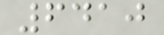6410
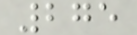275
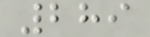289
